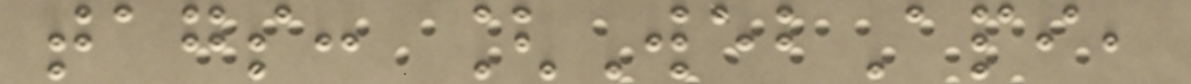tags: [WebApi,
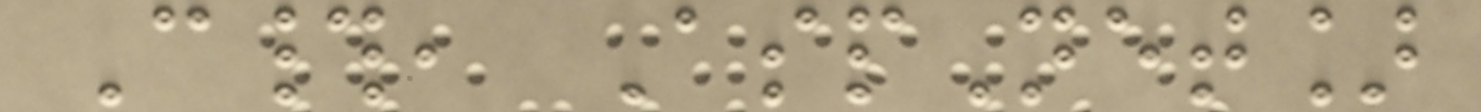C#, AspNet]
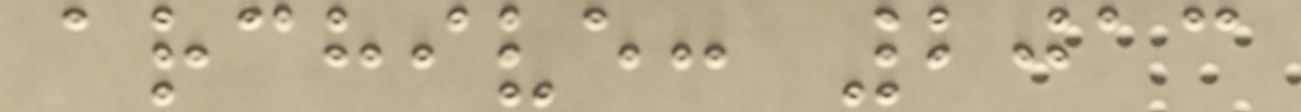archive: 2013
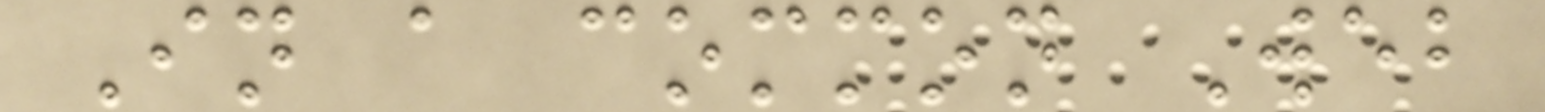In a common Web
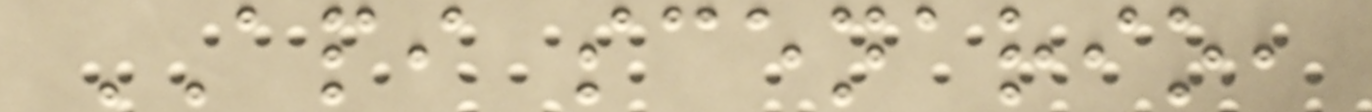API scenario,
